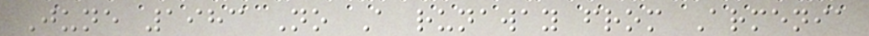June 1983 No A runaway from Armenia
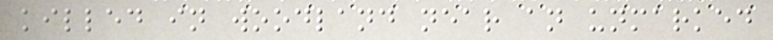killed in woodland near an unmarked
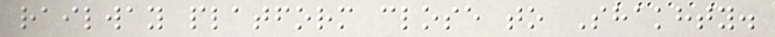railway platform close to Shakhty.
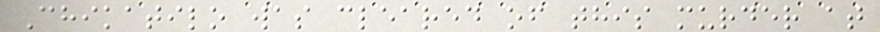Chikatilo was cleared of this murder at
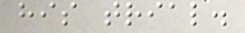his trial.
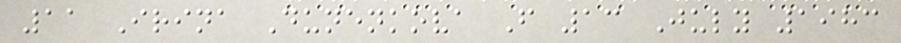11 Irina Dunenkova F 13 July 1983
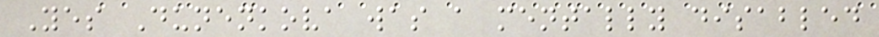Yes Dunenkova was a mentally disabled
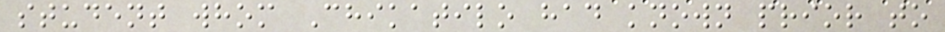student whom Chikatilo had known prior to
